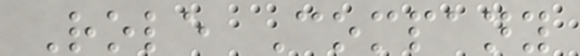Role Company
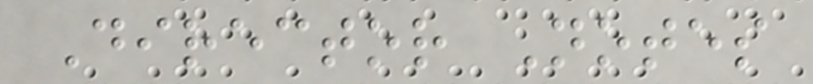Director Notes
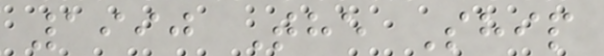1990 The Ship
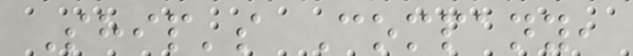Ship's Company,
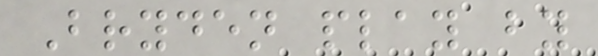Bryden play by
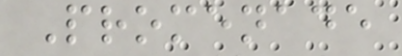Promenade
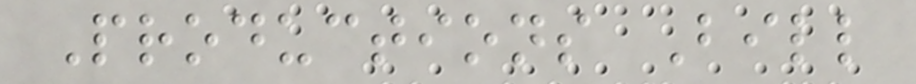Productions Bill
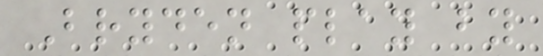Bryden play by
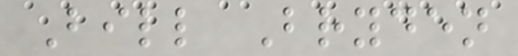Bill Bryden
